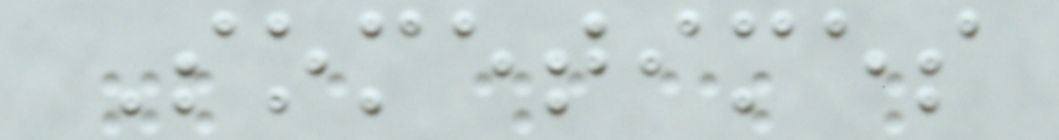Sometimes
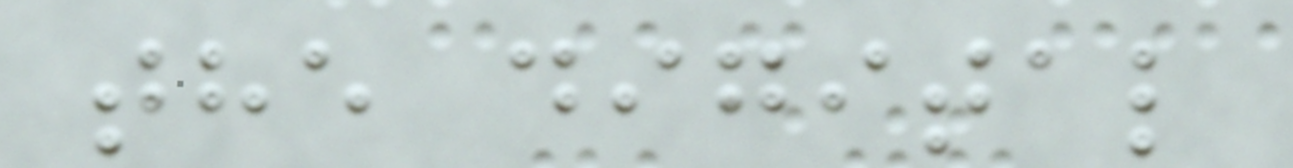the digital
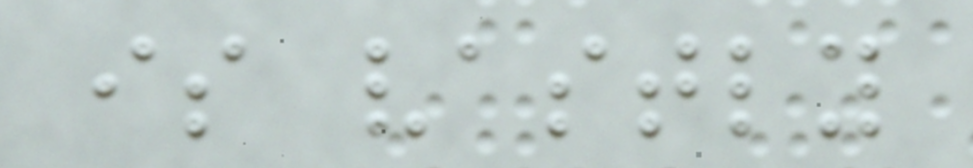is vastly
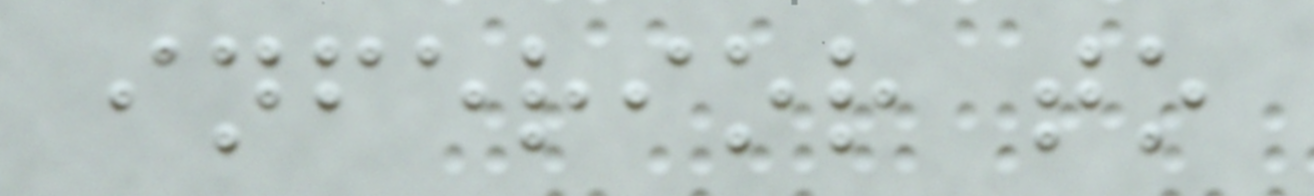inferior to
